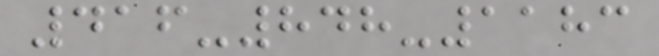416-848-1183
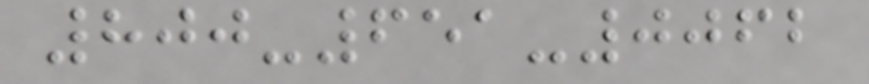800-651-0062
